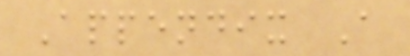Appendix A
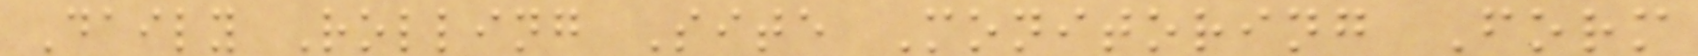Daily Rolling Site Monitoring Form
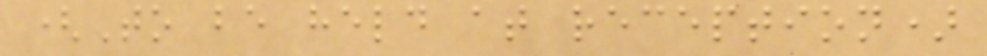(To be held at reception)
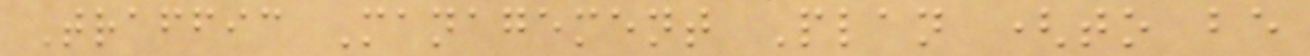Traffic Management Plan (to be
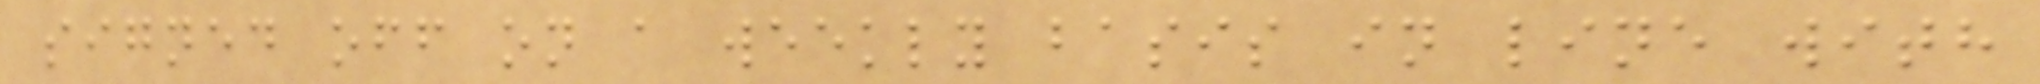signed off on a weekly basis in line with
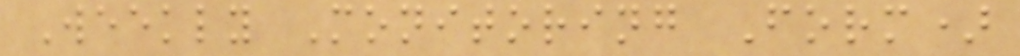Weekly Monitoring Form)
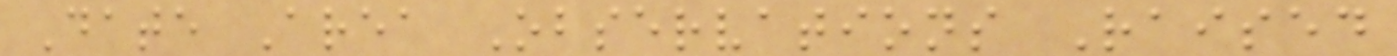Date Area Observations Raised
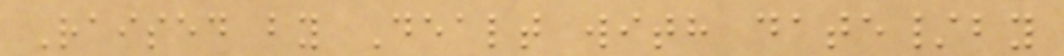Raised by Dealt with date/by
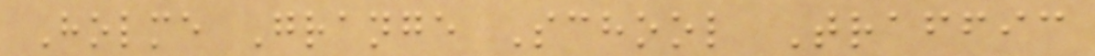Holme Grange School Traffic
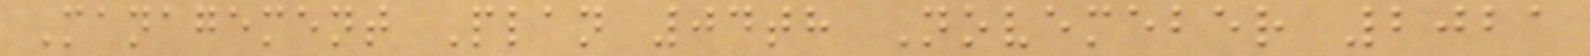Management Plan 04th Novemeber 2021
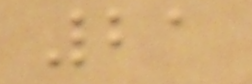21
